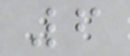6
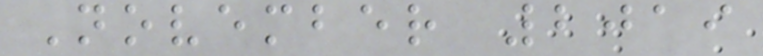November 2019
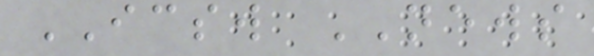ICSW NEWS
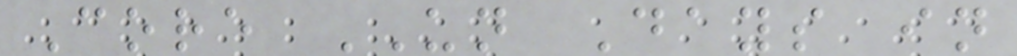Core UN Days in
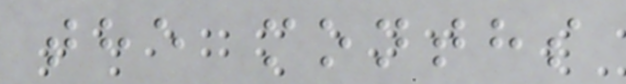the months
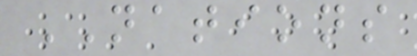NATIONS
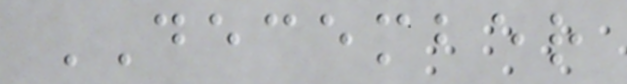DECEMBER
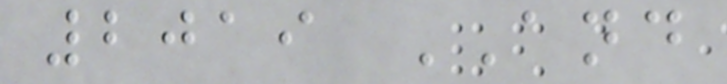2019 AND
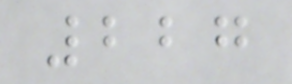227
